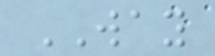WAY
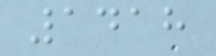1418
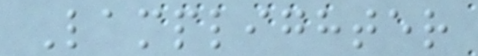Lamplighter
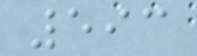593
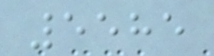5585
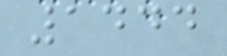1444
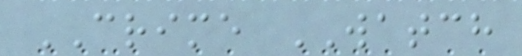CRIME WATCH
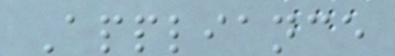Appliance
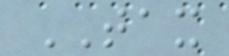TAX
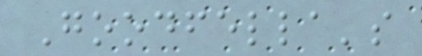Goodfella's
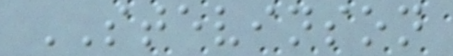STEVINSON
